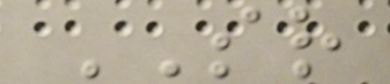SR
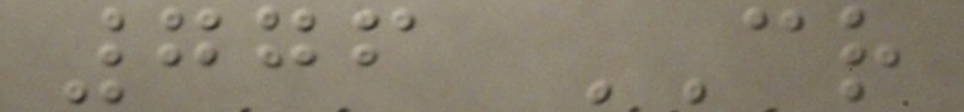776 CR
